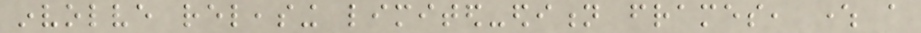involve releasing limited-edition frames, where a
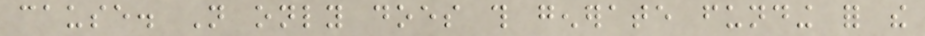cause. Not only does this generate funding for the
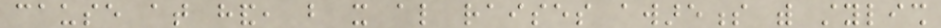cause at hand, but it also raises awareness with stylish
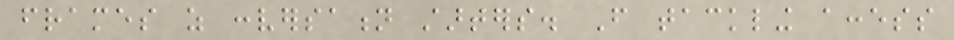frames as conversation starters. From tackling access
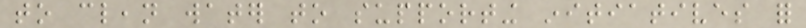to clean water to supporting initiatives for
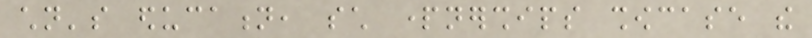children's education, such partnerships showcase the
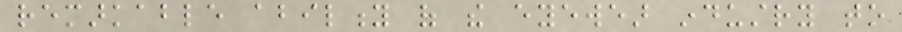remarkable ability of the eyewear industry to
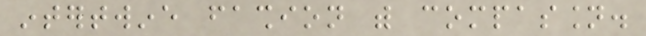intertwine fashion with compassion.
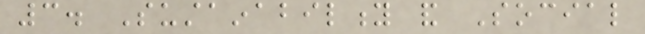3. Sustainability and Social
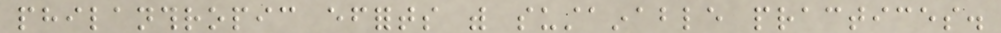philanthropic efforts with sustainable practices.
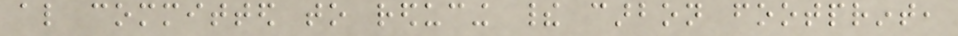also committed to reducing their carbon footprint,
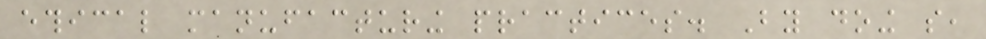ethical manufacturing practices. By doing so,
